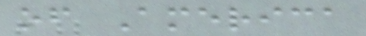of America
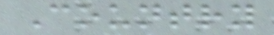Country
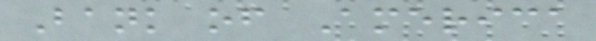Bank of America
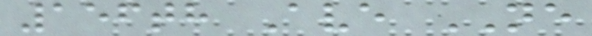156th Ave NE
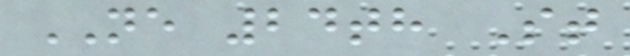NE 24th St
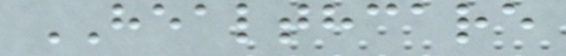HEALTHCARE
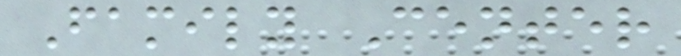Family Center
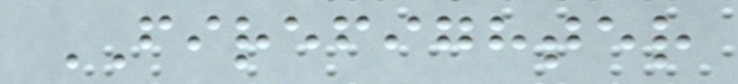FIREFIGHTER
